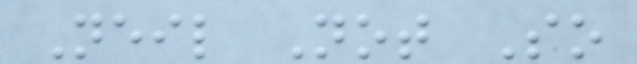Neil Not So
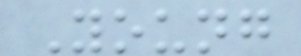Young
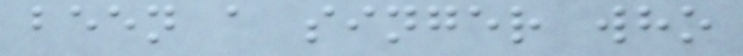been a singer who
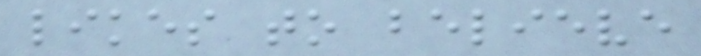likes to believe
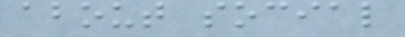about social
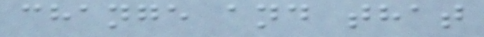change and that
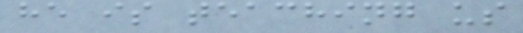he is teaching us
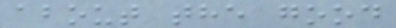about the good
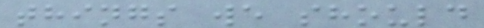things we should
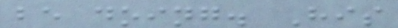be doing. His
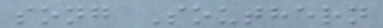song Southern
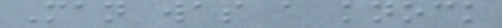Man was a knock
